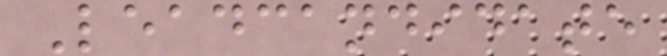Leadcandidate
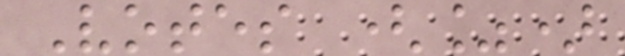Votes (%)
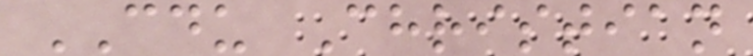CDU Christian
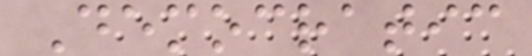Democratic
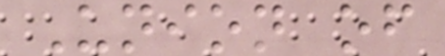Union of
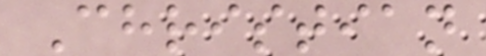Christian
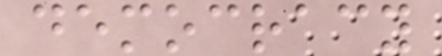democracy
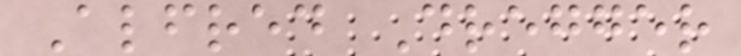Alfred Dregger
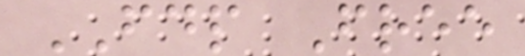FDP Free
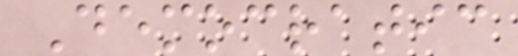Democratic
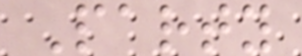Party
